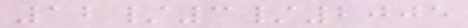12/3/2005
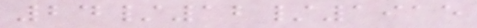24/12/1915
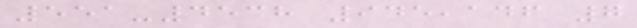551-4538 945,146 7
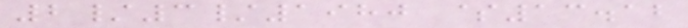2/3/1980 $13.12
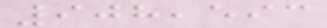908,593
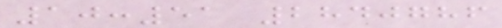10:51 2840786
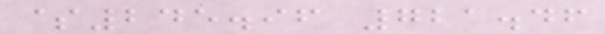$245.96 721.46
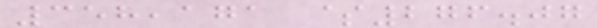358,171 $276.07
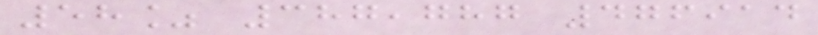58% 387,787 476914
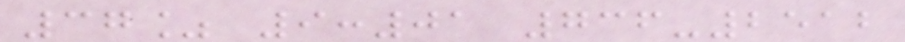37% 9:01 736-2512
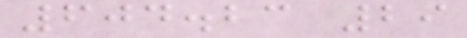604.23 29
